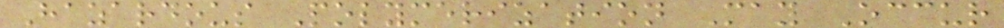Hazardous Polymerization May Occur
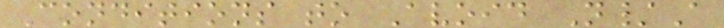Conditions to Avoid N/A
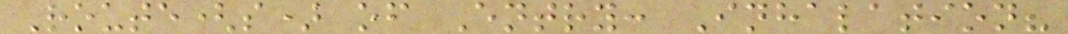Route(s) of Entry: Inhalation?
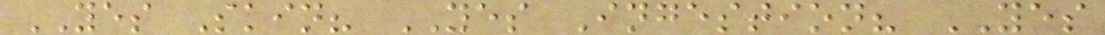YES Skin? YES Ingestion? YES
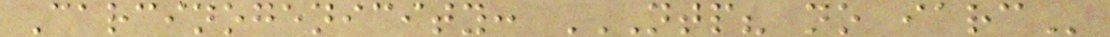Carcinogenicity: NTP? NO IARC
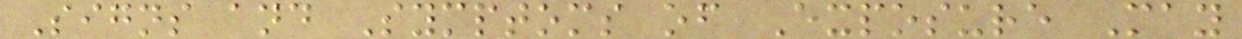Signs and Symptoms of Exposure May
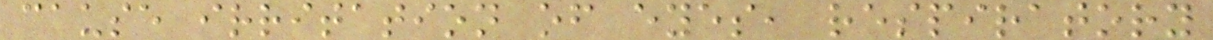cause irritation of eyes, respiratory
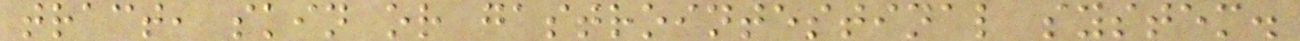tract, skin or gastrointestinal system.
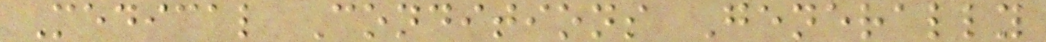Medical Conditions Generally
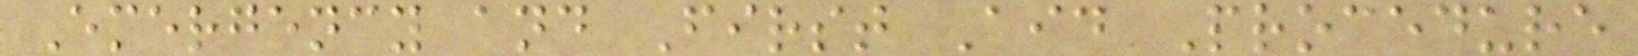Emergency and First Aid Procedure
